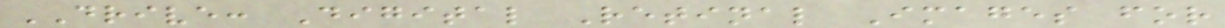DRIVE: Digital Retinal Images for
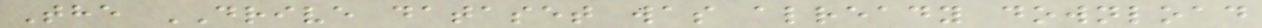The DRIVE dataset was already download
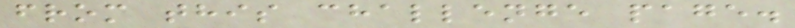from this challenge page.
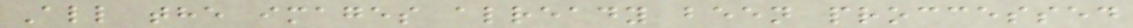All the images already been proccessed
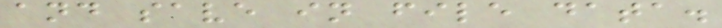and save in file data.
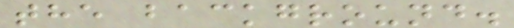the background.
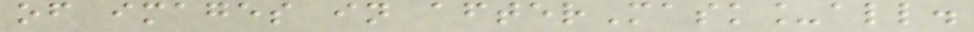of images in afterMask_all.
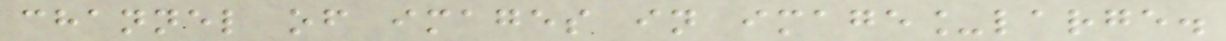channel of images in image_large.
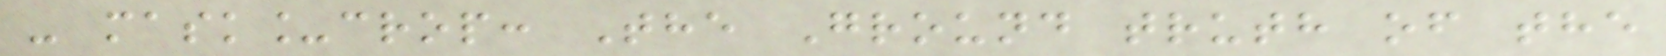- mask_crop: The Ground truth of the
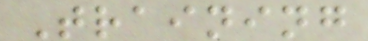Training
